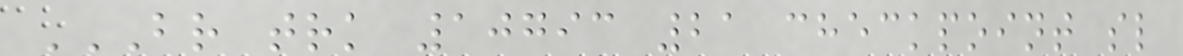BR TRK 10793 21 CHECKPOINT SL
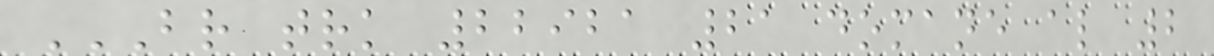BR TRK 22921 21 DOMANE AL 2
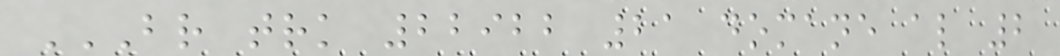BR TRK 22922 21 DOMANE AL 2
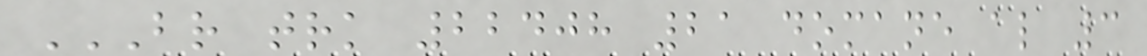BR TRK 22408 21 DOMANE AL 3
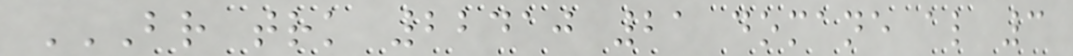BR TRK 22410 21 DOMANE AL 3
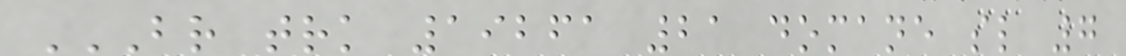BR TRK 19261 21 DOMANE SL 7
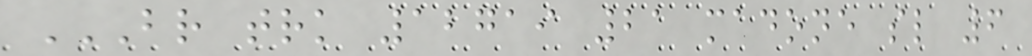BR TRK 12719 21 MADONE SL 6
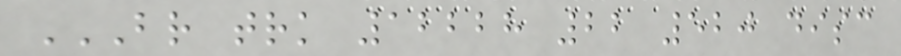BR TRK 12228 22 520 DISC
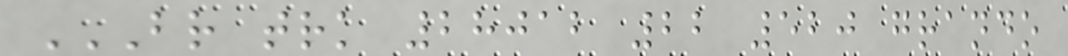BR TRK 28012 22 520 GRANDO
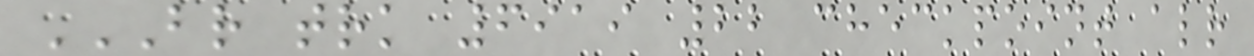BR TRK 6919 22 CHECKPOINT ALR
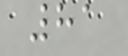81
